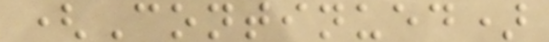(Continued)
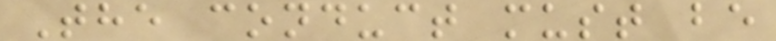The conduct must be
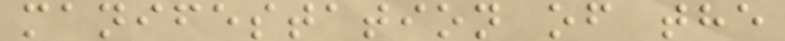manifestation of the
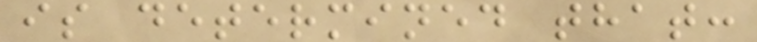is determined that:
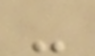-
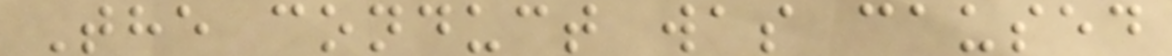The conduct was caused
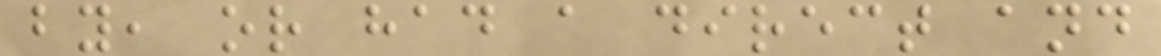by, or had a direct and
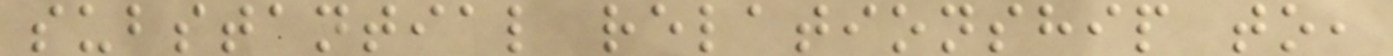substantial relationship to,
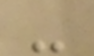-
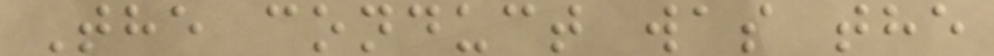The conduct was the
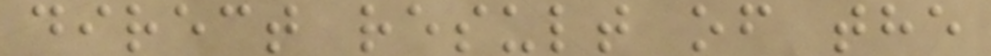direct result of the
